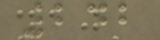242
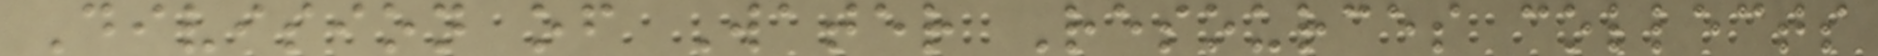Division of Water Resources collects
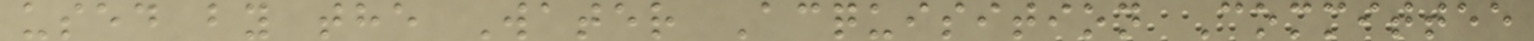used by the Water Acquisition Committee
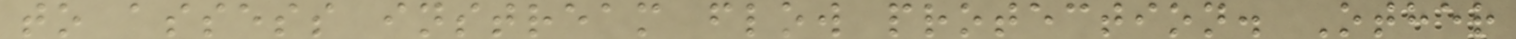to assess instream flow protection. Other
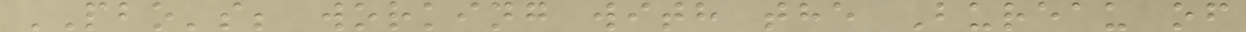PBO's; working with the Bureau of
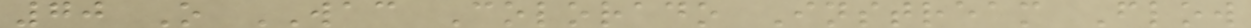70 O WAC Colorado Instream Flow
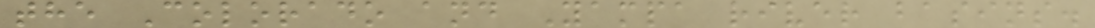the Colorado and Yampa river basins.
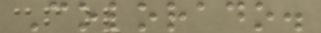Colorado.
